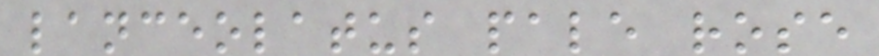lanceolatus pale rose
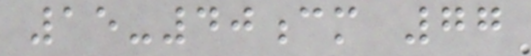15-40cm 77
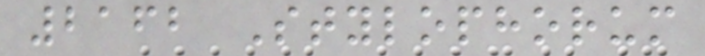2162 Stylophorum
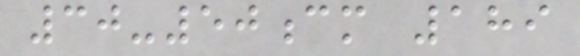30-50cm 189
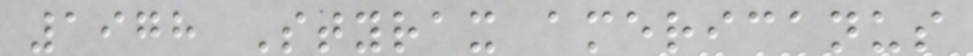1978 Styrax americanus
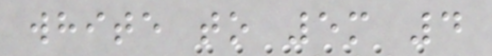white to 5m 4
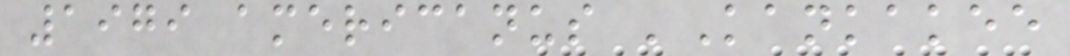1979 americanus 'Kankakee
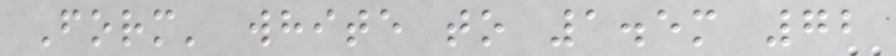Form' white to 1.5m 72
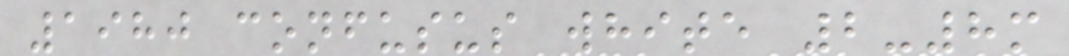1980 confusus white 2-8m
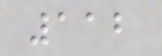112
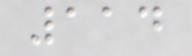114
